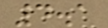4.1
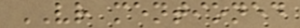VR mentioned
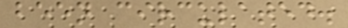been circulated.
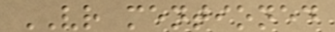VR mentioned
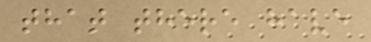that there have
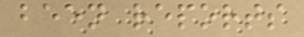been reports
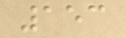153
